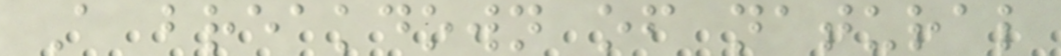A breakdown of natural
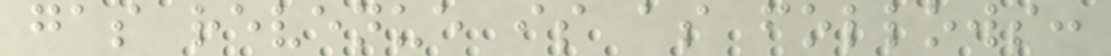gas revenue is as follows:
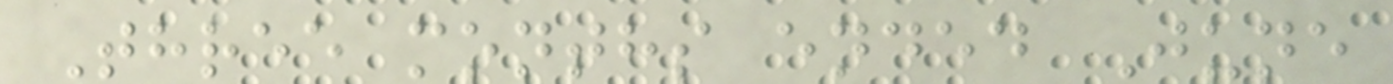Three months ended June
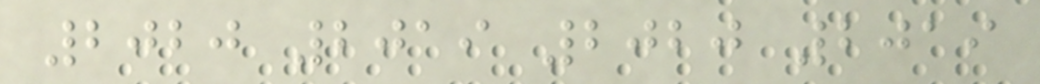2020 2019 2020 2019
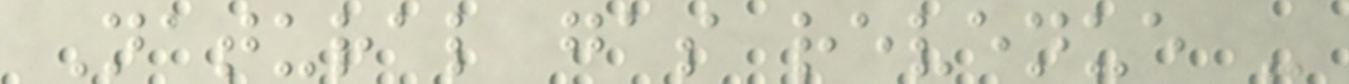Natural gas revenue -
